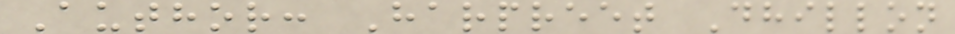Author: Harpreet Dhillon
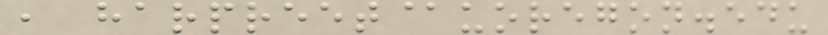, harpreet@uoregon.edu
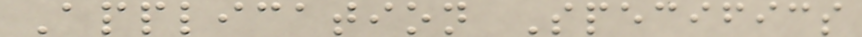Application Specifics
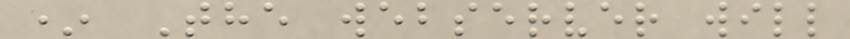* The webserver will
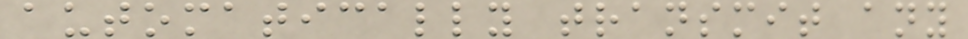automatically transmit any
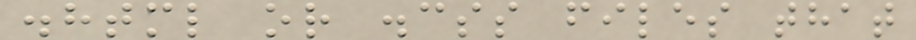.html or .css files that
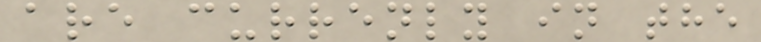are currenly in the
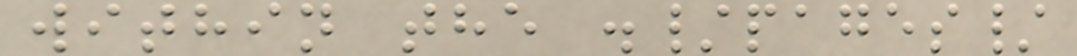within the ./pages/
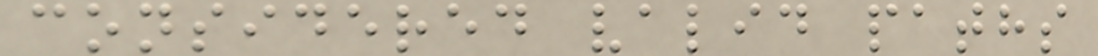considered valid paths
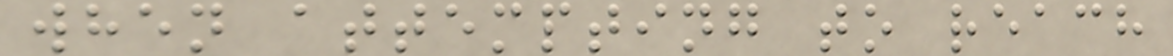when attempting to reach
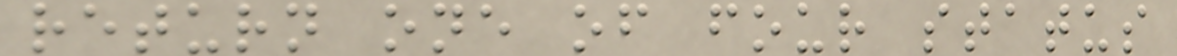return one of four status
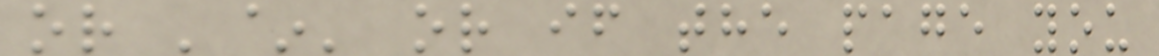or '~' or if the page you
